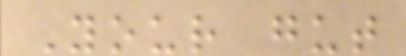Your gut
